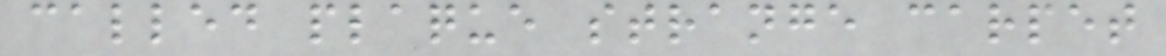called plaque strange carpet
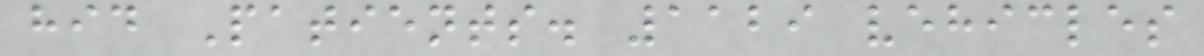hid Patients. 1129 vehicles
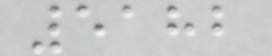5182
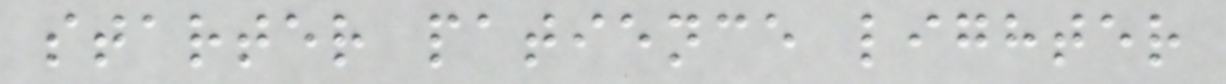starter patience lighter
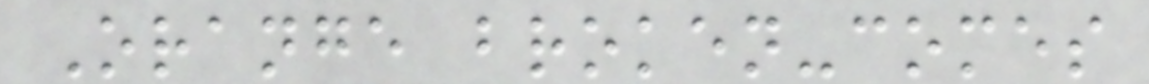Orange broken-comes
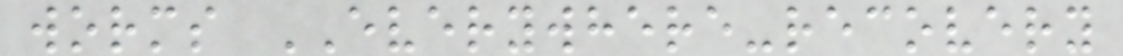worms EVERYWHERE-recovery
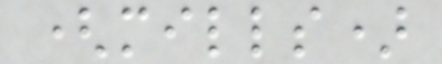(mills)
